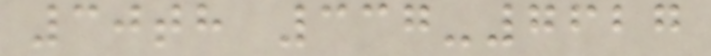30th 337-7627
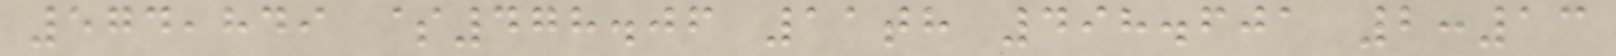574,849 $478.06 11th 498.601 2:13
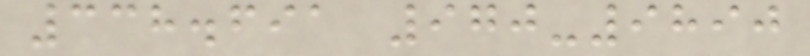338.691 970-9890
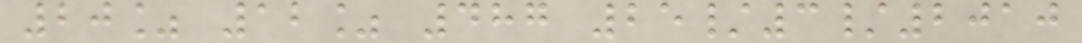20% 12% 487 25/3/2010
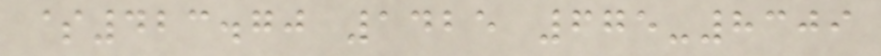$423.70 1425 675-8309
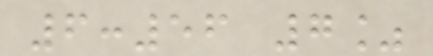6:56 7%
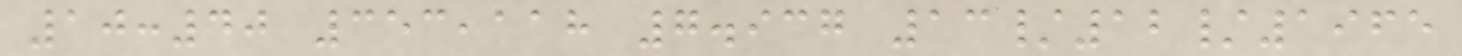10:40 353,118 7.937 13/12/1965
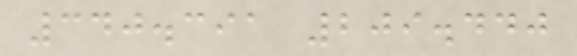340.391 209.440
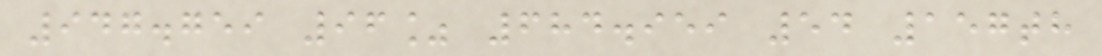947.759 96% 684.959 54 157th
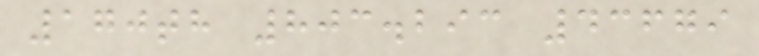170th 803.293 43679
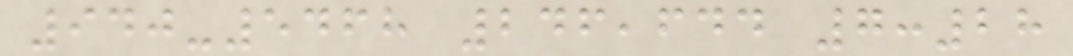940-5468 246,644 7:28
